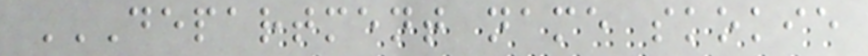DEPARTMENT NAME SKOKIE
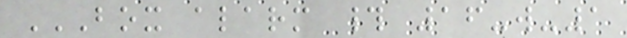BOX ALARM # 16-W-1
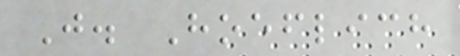J. Hoeflich
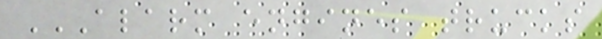ALARM ENGINES TRUCKS
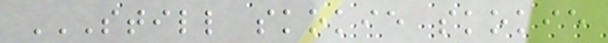STILL SKOKIE SKOKIE
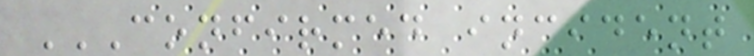CONFIRMED INCIDENT
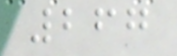267
